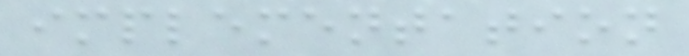implementation
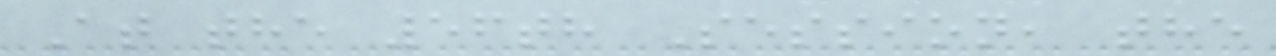At the 56th Session, the
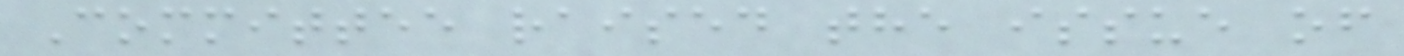Committee raised the issue of
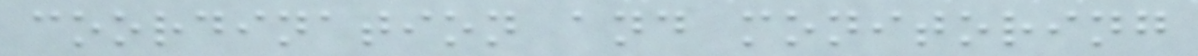coordination and monitoring
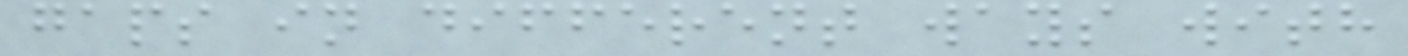gaps in different ways with
